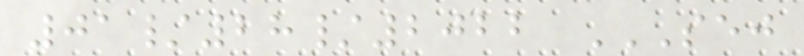01/28/2022 SEJ
